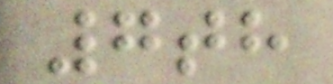7th
